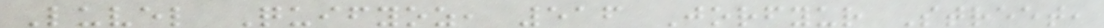Luvel Quifyoz, 516 Jorfyur Street,
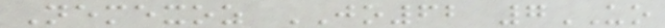Nemexoz JO62 7UO
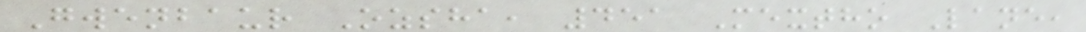Gwenbaur Ozsha, 451 Mextho Lane,
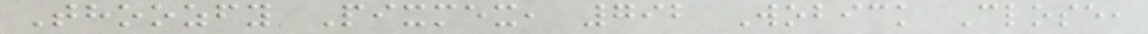Thoozfy Pixmex, 792 Wobick Close,
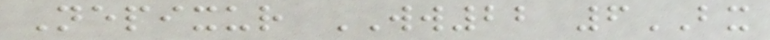Nepixur WW22 6BX
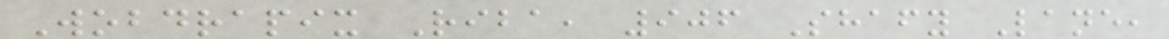Wobdrapix Riba, 906 Shafy Lane,
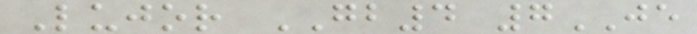Lujor GB4 7JE
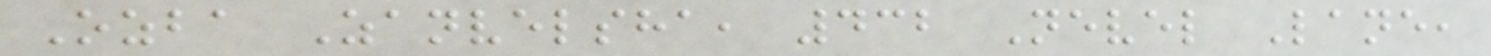Ozba Zanvelsha, 432 Nevel Lane,
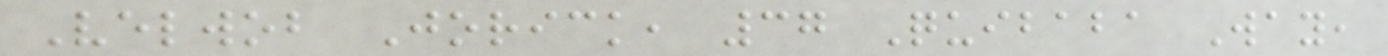Velwob Jorick, 37 Quibaba Way,
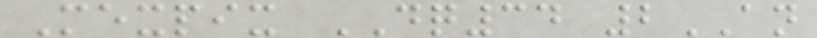Mexpix DQ34 2AN
